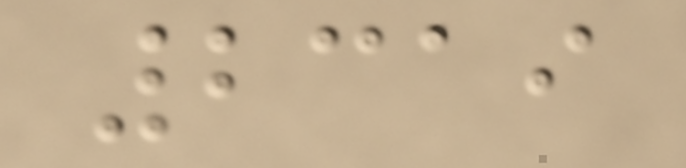2319
